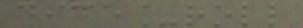dice_roll
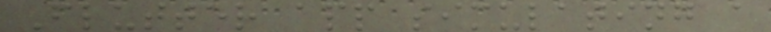Flutter app simulating a
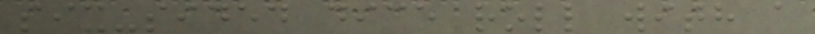six-sided dice roll with a
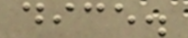dice.
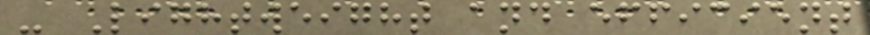- Lightweight and efficient
